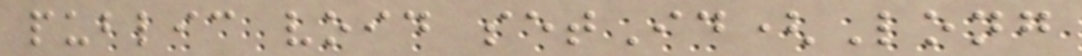public void setId(Long
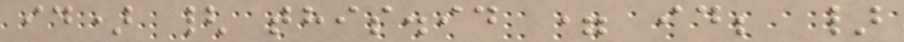id) { this.id = id; }
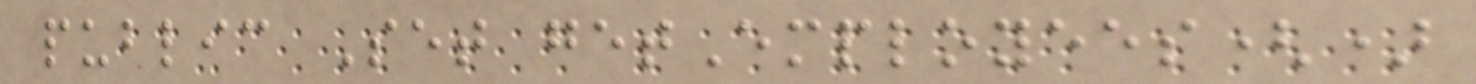public Set getEmployees()
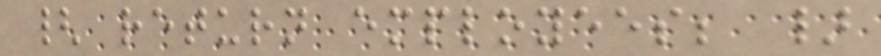{ return employees; }
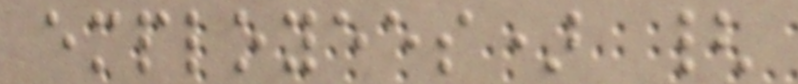employees) {
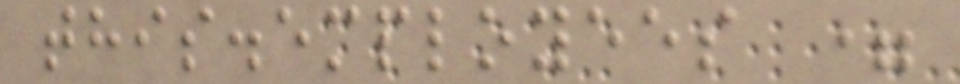this.employees =
